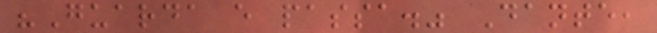"Guarda e passa." Dante,
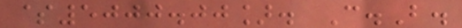$5000.00]. C.B.
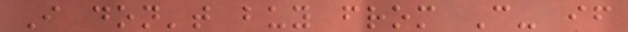I don't buy from C- if
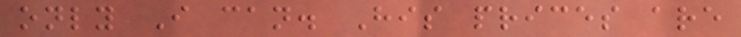only I can. His prices are
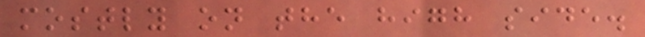mostly on the high side.
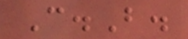C.B.
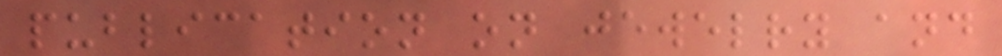publication on jewelry and
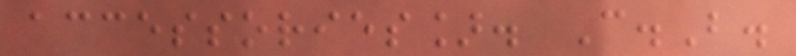accessories]. C.B.
